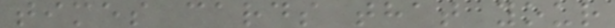times cards that your
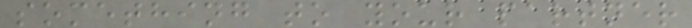something to your partner
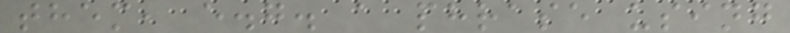them, e.g. a phrase using
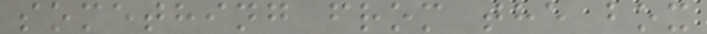something from the box
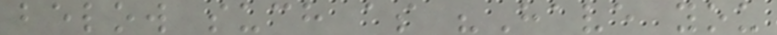below such as "Have you
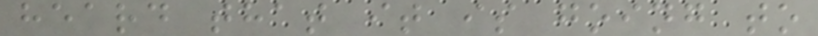heard that it is going to
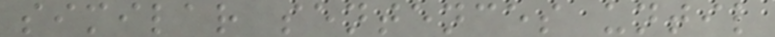similar sentences until
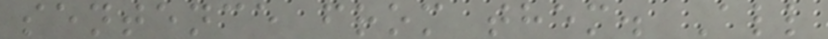sentence from them. All
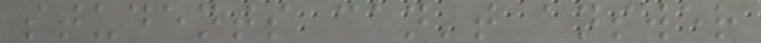students can't answer
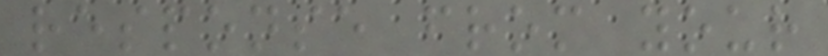response from your
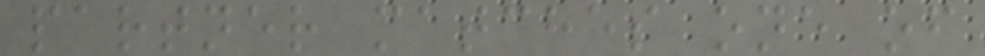partner matches one of
